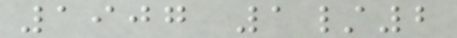1907 1/2
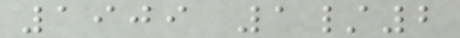1909 1/2
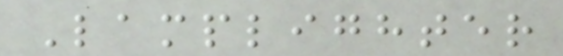Lamplighter
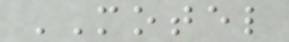MOTEL
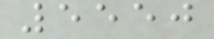5550
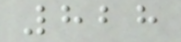828
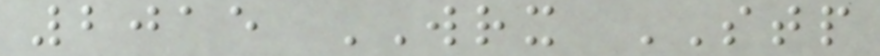2015 WRX STP
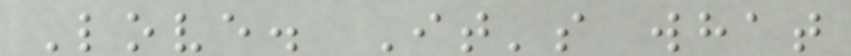Love. It's what
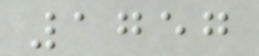1757
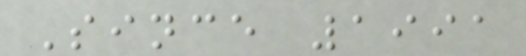Since 1991
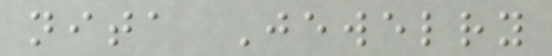nita Jewelry
